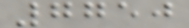7750
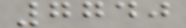7740
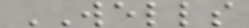WELLS
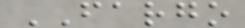FARGO
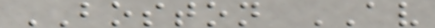BOSTON AV
